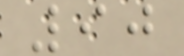90
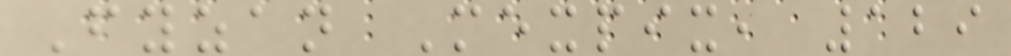Fyzan Mexpix, 129
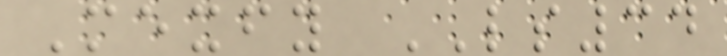Mexfy LS34
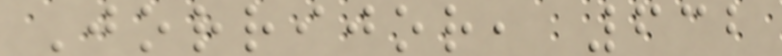Jorrijor, 632
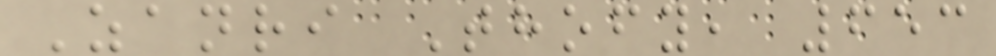Zanri Thofy, 653
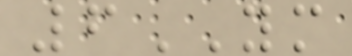6YM
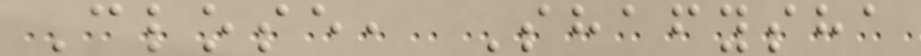Close, Shafysha
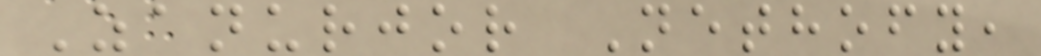Zanurjor Nethofy,
